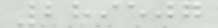289507
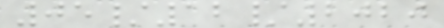05/12/2020
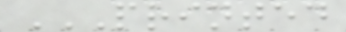PRINTED
